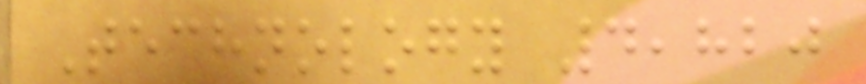Technology 4,820
